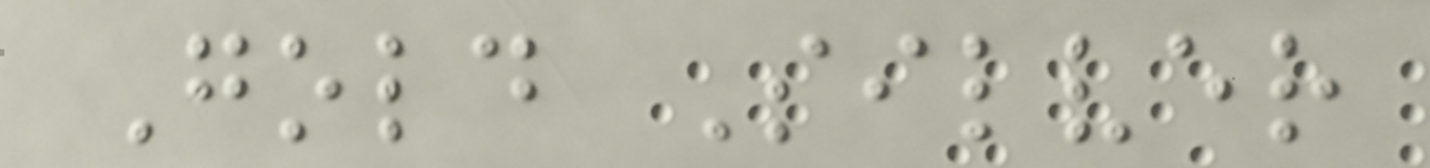Gold Silver
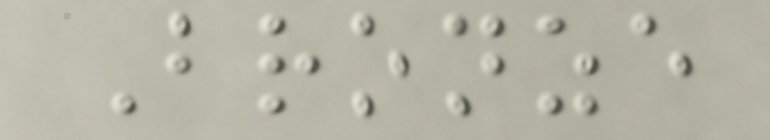Bronze
